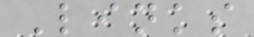Links
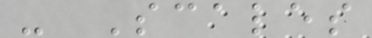- Scales
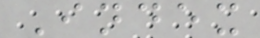Index
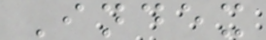Index
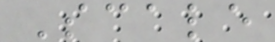Scale
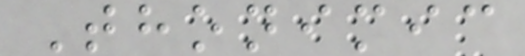Thonimic
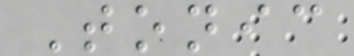Tonic
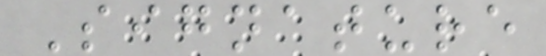Signature
